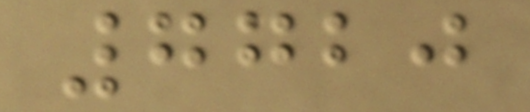7720
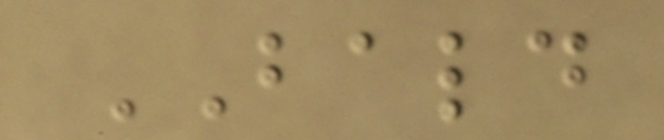BALD
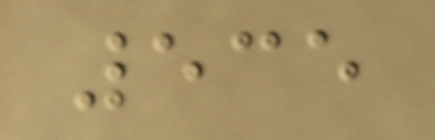535
